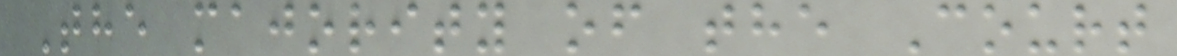The majority of the Court
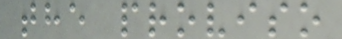the proviso
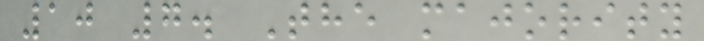10 7. The majority
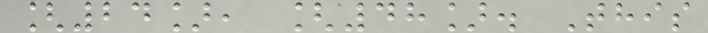[24], [48]. This
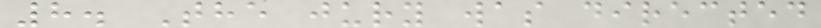8. The jury was directed
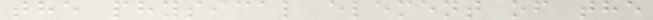the physical element of the
